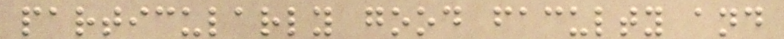particularly good faculty and
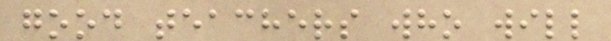good teachers who will
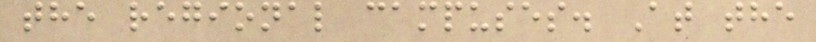the regional campuses. At the
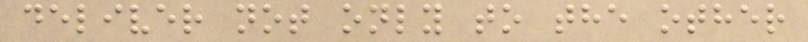deliver not only to the other
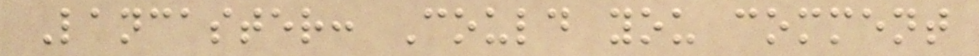Lancaster: Could you comment
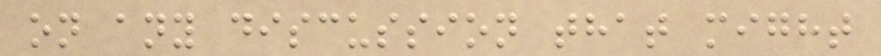on any discussion that might
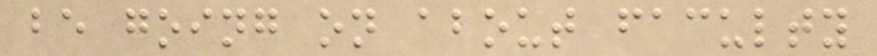be going on about faculty
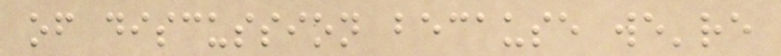of discussion because we're
